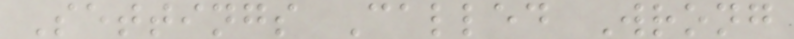Settings Called Wrong
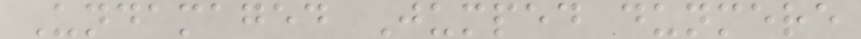Undamaged Jumped dunmere
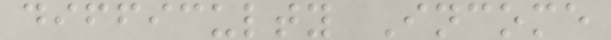difficulty Income
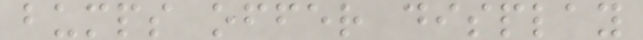bumps offer display
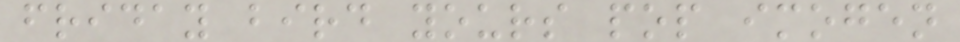friday bird yours pop imogen
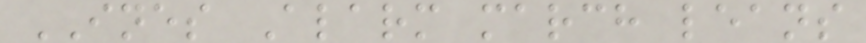INES Alarm march leans
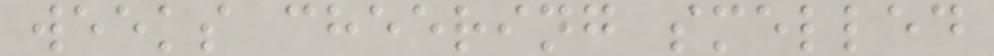weeks cheering smelled
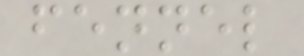fennel
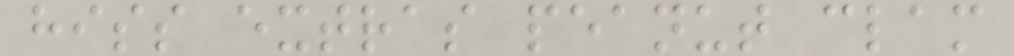hiss extras peanut clam
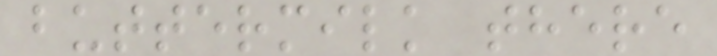buttermilk there
